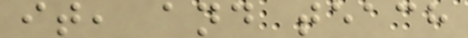it, and teach
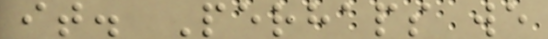it. Perhaps we
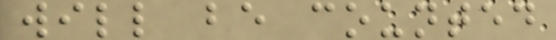will be counted
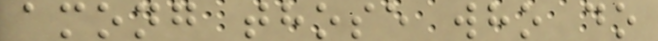among those who do
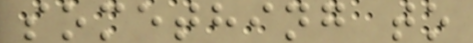something to
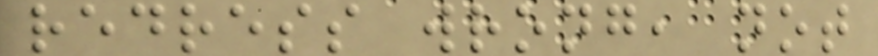redress wrong, not
